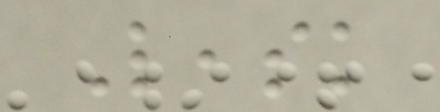Leask
